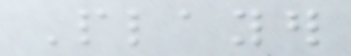Player
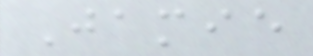Jamie
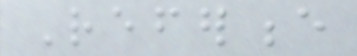Reference
